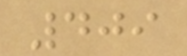409
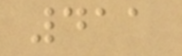411
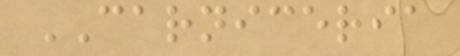CARNICERIA
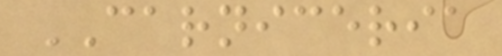CARNICERIA
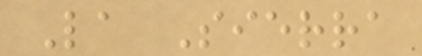La Sierra
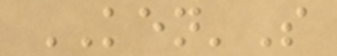KEN'S
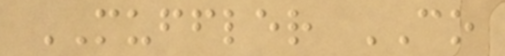MUFFLER CO
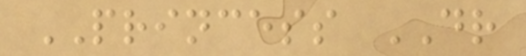PRINCESS DR
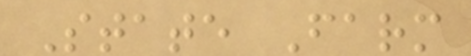State Farm
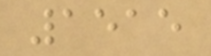1515
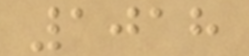1018
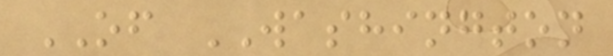OF WASHINGTON
